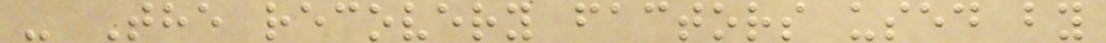- The recovery factors used by
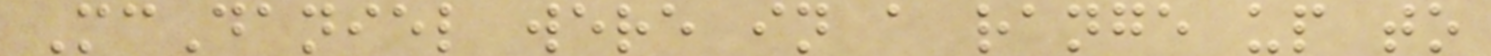McDaniel were in a range up to
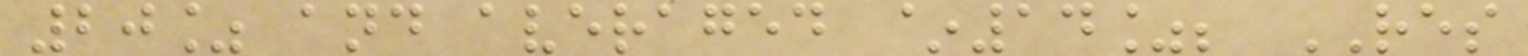20% and averaged ~14%; RES
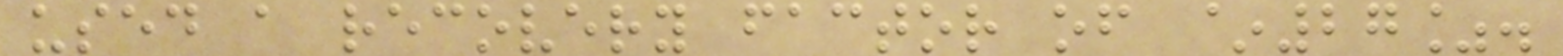used a recovery factor of ~27%.
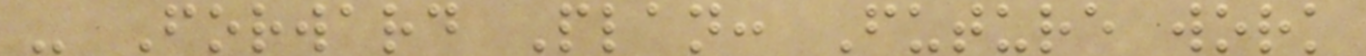- Forward Plan: Future work
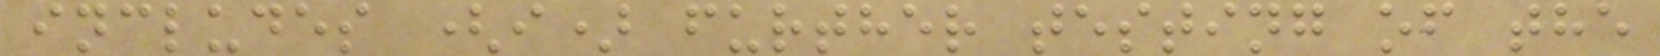includes (i) further testing of the
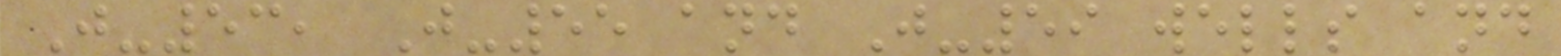J-53, J-55 and J-59 wells and
